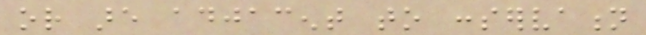or are adjacent to conservation
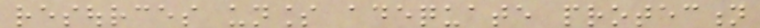resources unless adequate protection
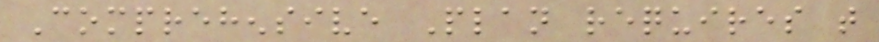Comprehensive Plan requires that
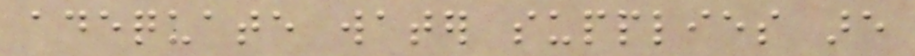adequate water supplies are
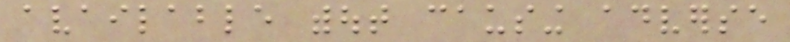available without causing adverse
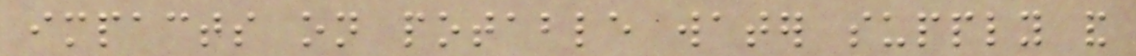impacts on potable water supply and
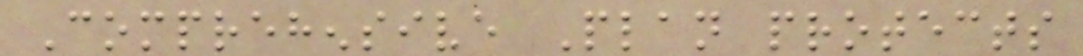Comprehensive Plan protects
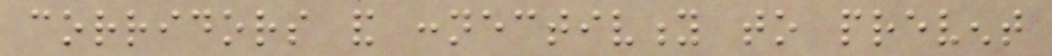corridors and connectivity to prevent
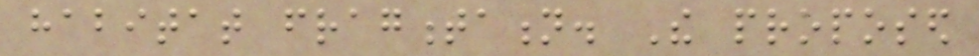habitat fragmentation. The proposed
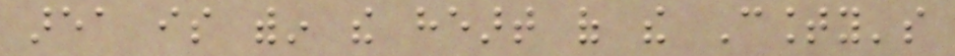area is within the heart of the County's
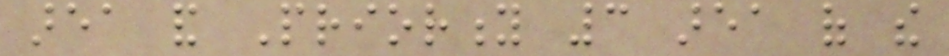area and Priority 3 area of the
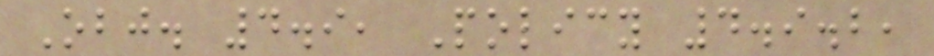Obj. 4.9, Policy 4.9.2,
